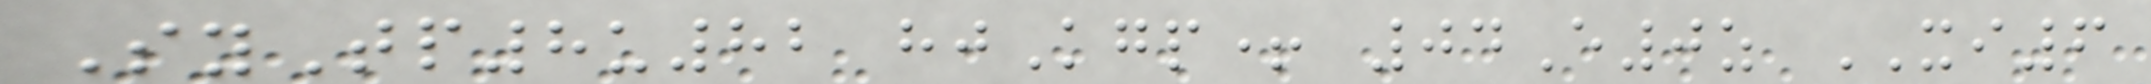SyTp8u82 hjKgp+ 04E0z XI6
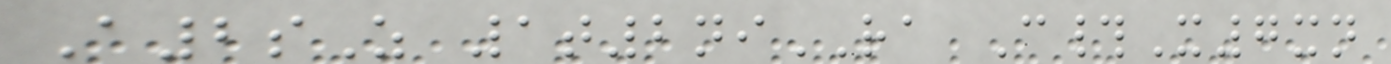A2sZ 1t2niRA C#X7xn
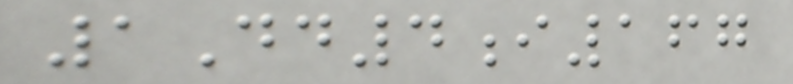1Dd4i167
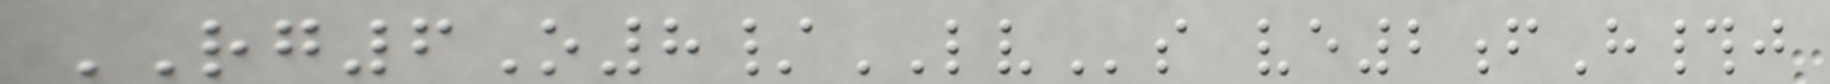RG6O8/LVs ve2fH#j
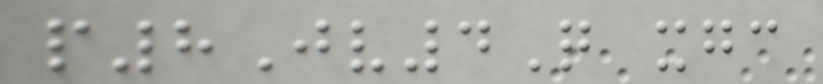p8Jv4Q xgc
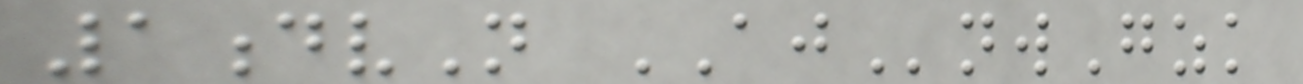1dvN AJnwGzk
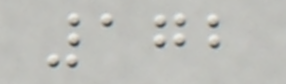172
